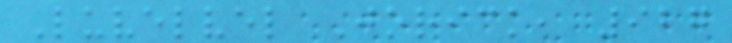Luvelvel Jorick, 927
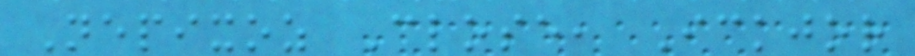Nepixoz Close, Ickjor
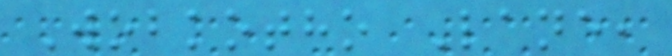Wobkotho Lane,
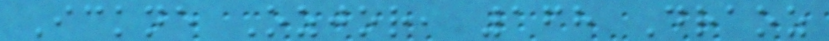Ickne Ozjor, 168 Draoz
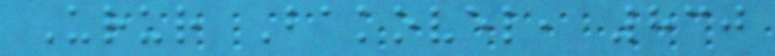Urur Bakovel, 830
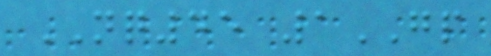NQ45 1GP
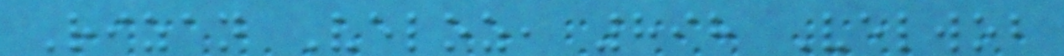Rizan Veloz, 898 Velwob
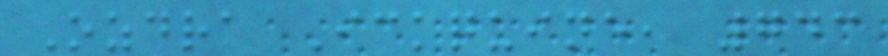Ozdra Ickquine, 743
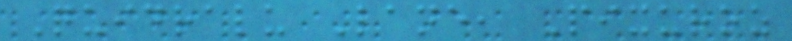Quidralu Lane, Pixuroz
